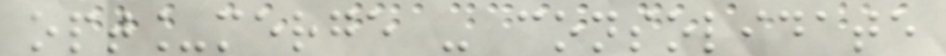opt_merge - consolidate
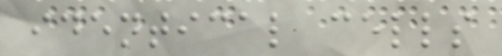identical cells
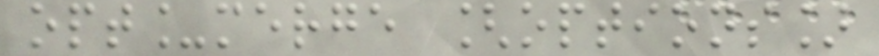opt_merge [options]
